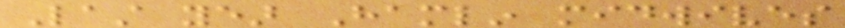Last year Hamlin midwives
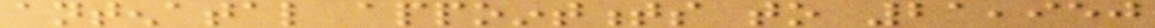antenatal appointments to 21,950
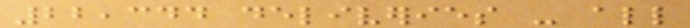22,344 deliveries - all
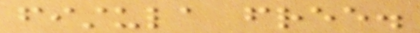fistula free.
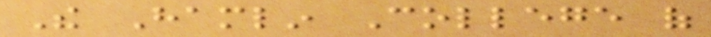The Hamlin College of
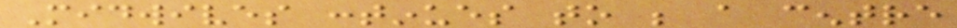Midwives continues to be a centre
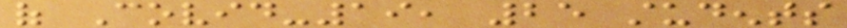of Covid-19, 25 students
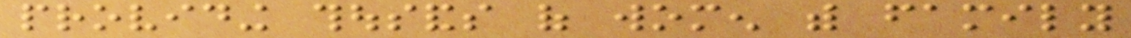providing thousands of women with family
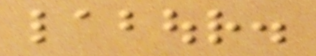labour.
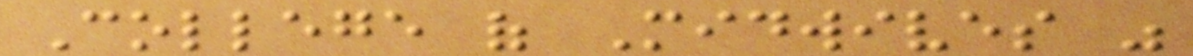College of Midwives was
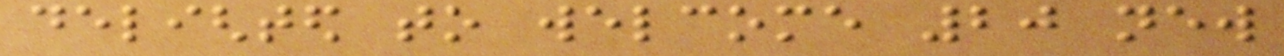delighted to welcome 20 new
